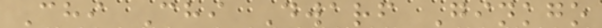Chi Chi Dwarf Ginkgo
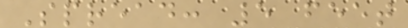Spread: 5 feet
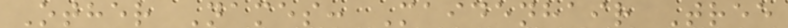Other Names: Maidenhair Tree
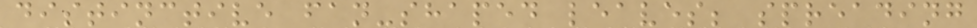distinctive fan-shaped leaves; spreading
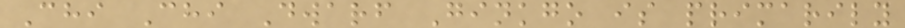Chi Chi Dwarf Ginkgo is primarily
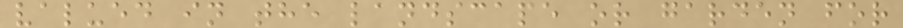valued in the landscape or garden for
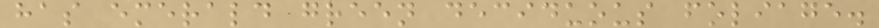has emerald green deciduous foliage.
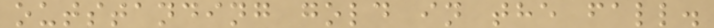outstanding gold in the fall.
